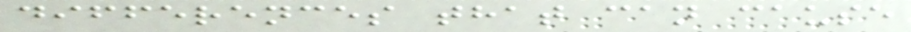differences that can cause
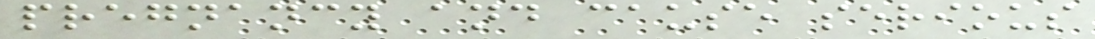pregnancy and cause serious
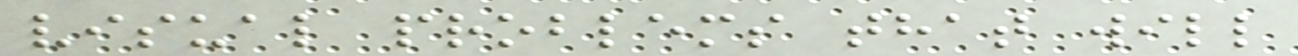visual problems that will
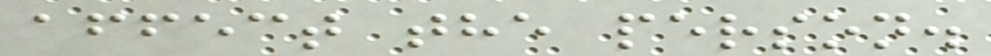affect the person.
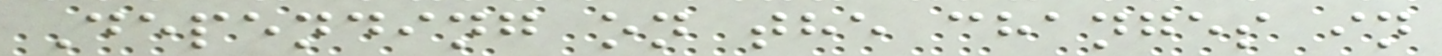Depending on the changes in
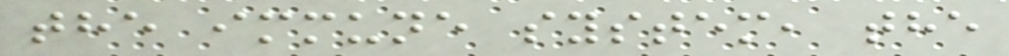the immune system, the
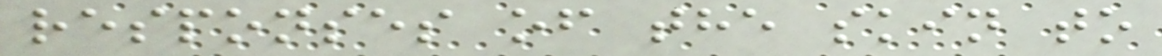responses of the skin to
